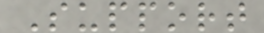Support
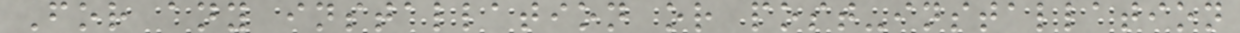For any installation or post-installation
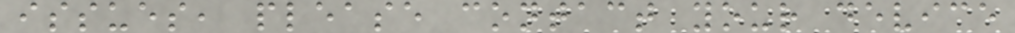issues, please contact your device
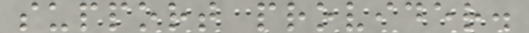support provider.
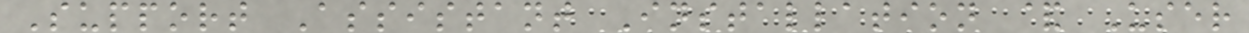Support Assistant Installation & User
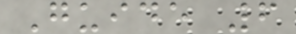Guide 6
